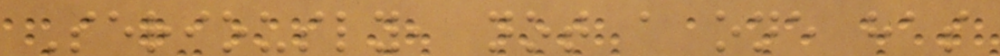Seriously, not a one has
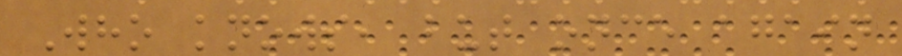Who knows, but once again
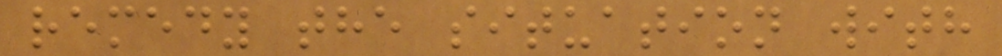remedy the situation with
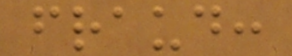fraud:
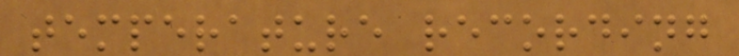temperature recording
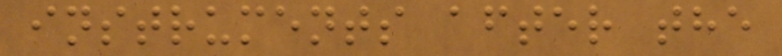instruments after the
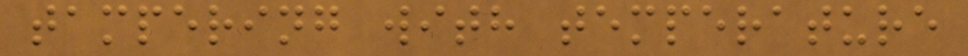tampering with temperature
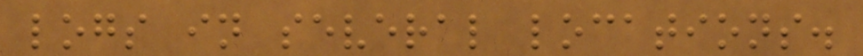logs in several locations.
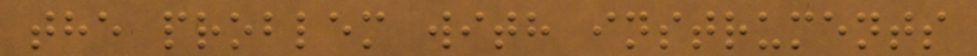the problem with instruments
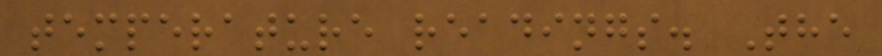temperature readings. The
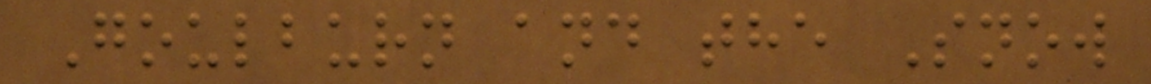Goulburn and the Snow
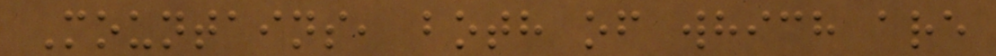Mountains, both of which are
